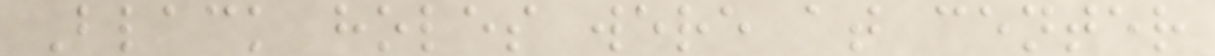Black holes were at center
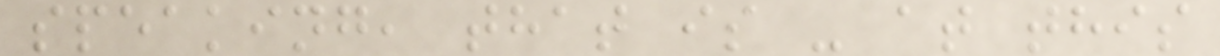speaking, that is - at this
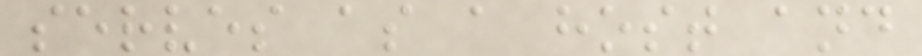serves as a host and
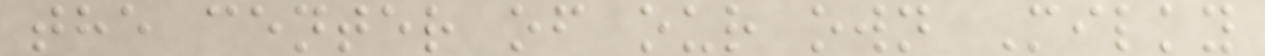the center of our own Milky
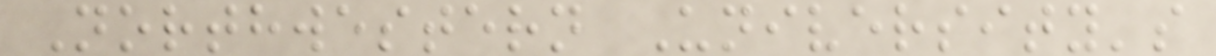Northwestern University's
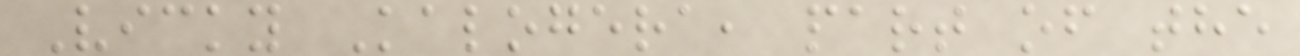Vicky Kalogera, part of the
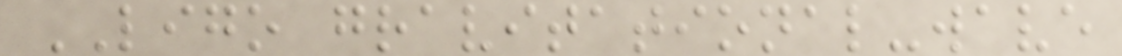LIGO gravitational-wave
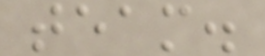team.
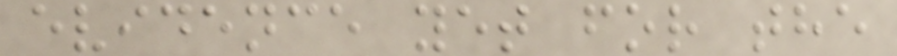evidence yet for the
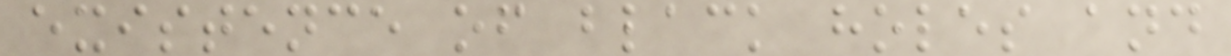existence of black holes and
